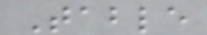Table
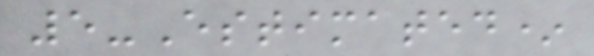5-Estimated*
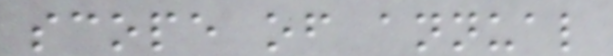scope of annual
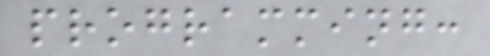programming:
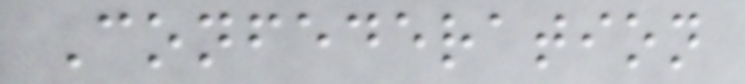Confederation
